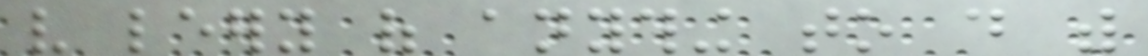very leery of anything to do with
